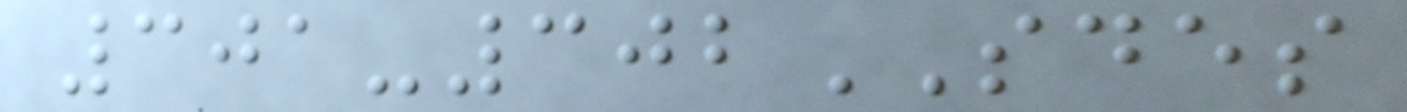301-302SDES
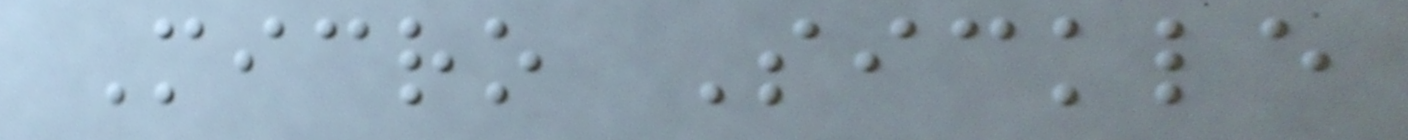Micro Sickle
